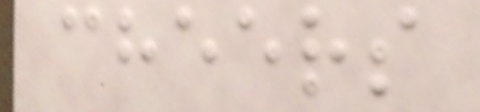cheers
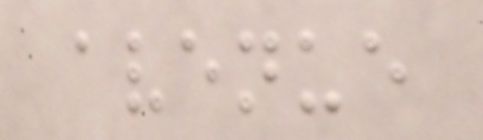avenue
